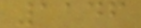1146
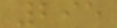295
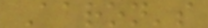Aaron's
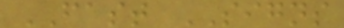FAST SIGNS
